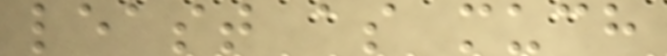least as much
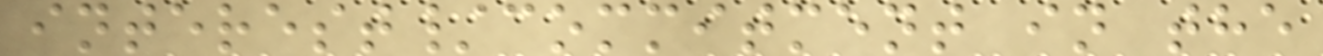interest/commitment in the
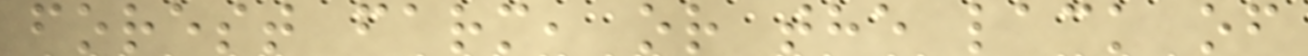forest farm, or the lack of
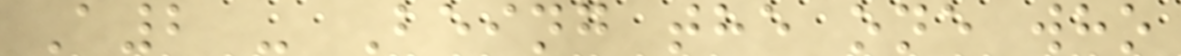A2 - Being the one who
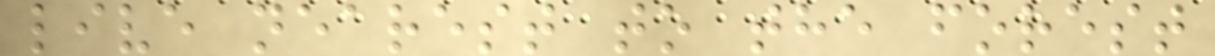live nearest to the forest
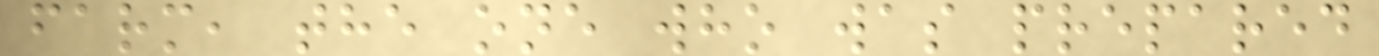farm, the one who was prepared
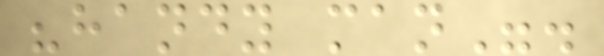"handy man".
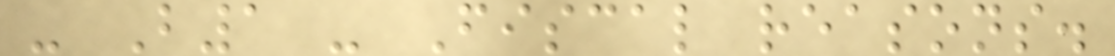- B1 - Fiscal reasons.
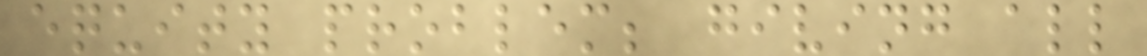equity problem; giving all
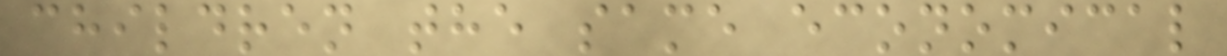children the same economical
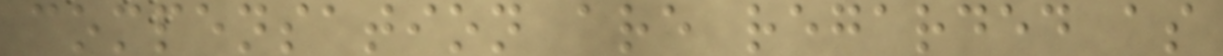compensation are regarded as
